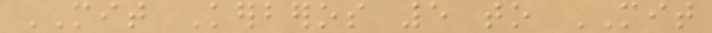MIT Kerberos 5 to MIT
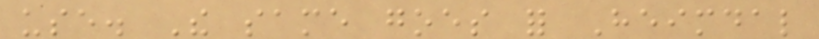use. The same goes for Heimdal
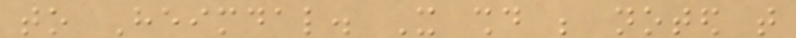to Heimdal. It should be noted that
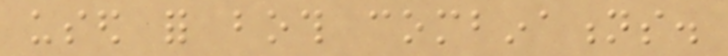used for both combinations.
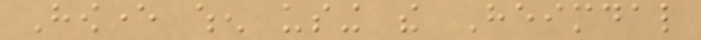However when using the Heimdal
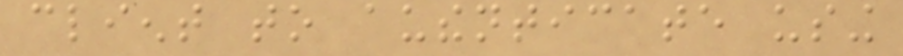client to authenticate using
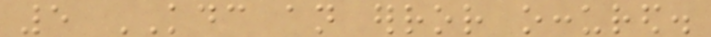5 KDC an error occured.
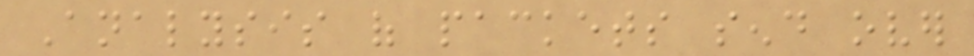Analysis of packets send over
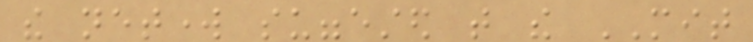the network suggested that the MIT
